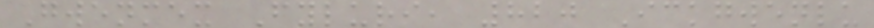Gwenmex Fyluri, 820 Ickgwenlu
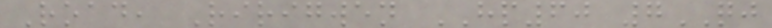Road, Ririgwen HP60 7QJ
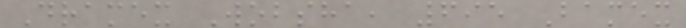Dramex Wobsha, 695 Bamex
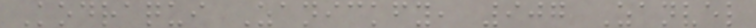Kodraqui Zanickfy, 907 Zanvel
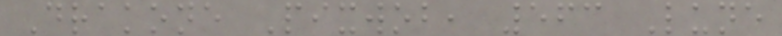Drakone Pixwob, 563 Lune
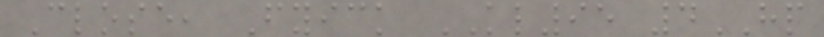Close, Fyick KL95 4HP
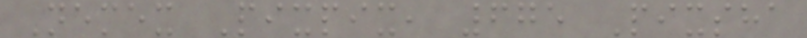Nemex Pixpix, 675 Pixsha
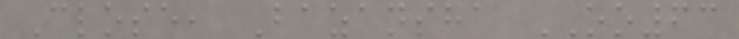Close, Bazansha OO63
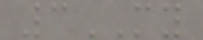3MY
